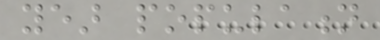year population
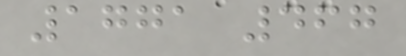1771 467
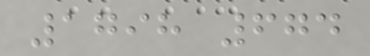1798 674
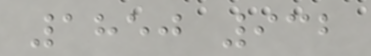1850 932
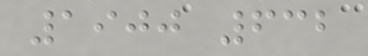1900 632
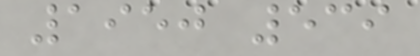1950 539
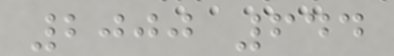2000 644
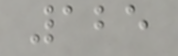125
